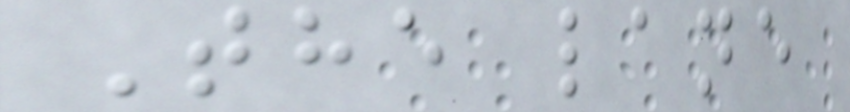The lane
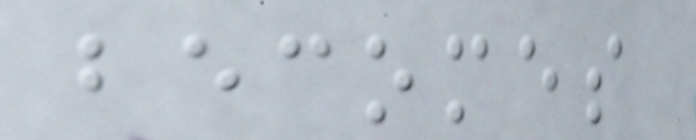becomes
